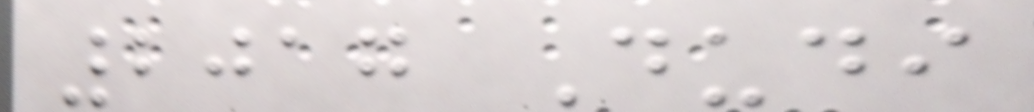2017 Dudi
